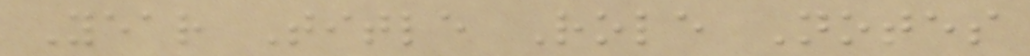Year Title Role Notes
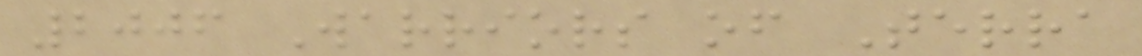2006 Warriors of Terra
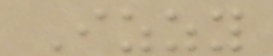Izzy
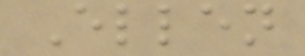Ellen
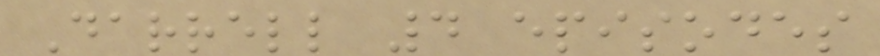Darrell 4 episodes
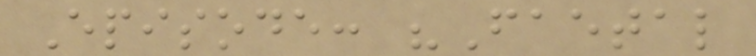Episode: "Faetal
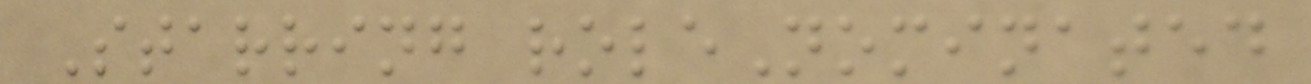Starring roleNominated
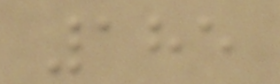185
